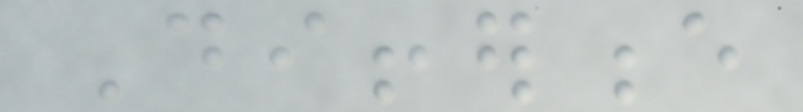Difference
